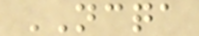NCQA
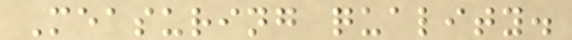Measuring quality.
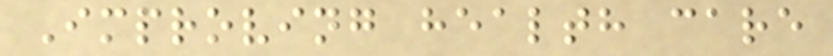Improving health care
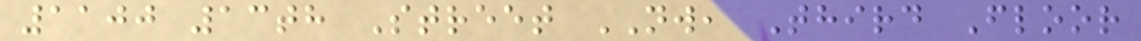1100 13th Street NW, Third Floor
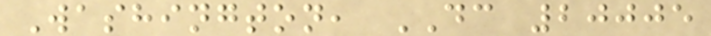Washington, DC 20005
